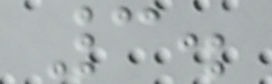3.
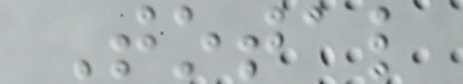Total
